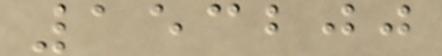153200
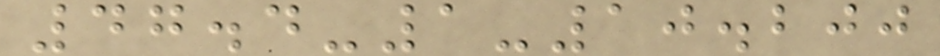47.4-1-10.200
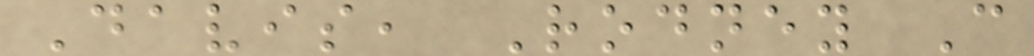Davis, Rodney C
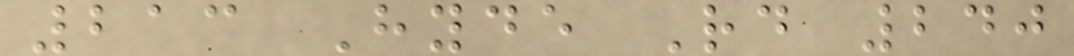213 Hyde Rd 240
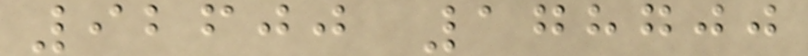92600 178700
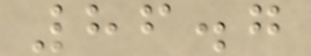86.7
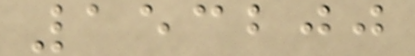153200
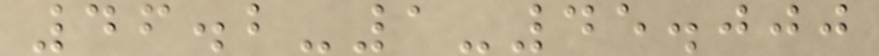46.2-1-45.000
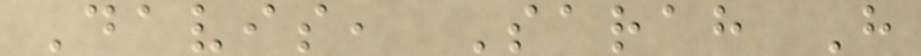Davis, Sarah H
